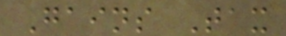Gains Tax
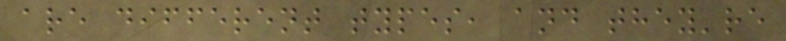are different types, and they're
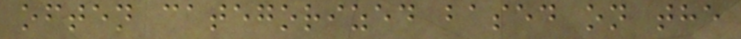often categorized based on the
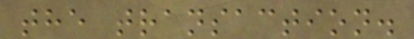the transaction.
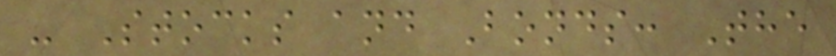- Stocks and Bonds: The
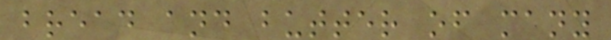bread and butter of many
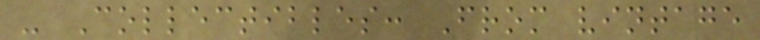- Collectibles: From vintage
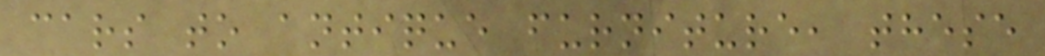cars to antique furniture, these
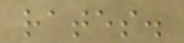rates.
